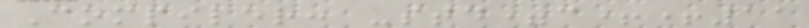Compiler: -std=c++11
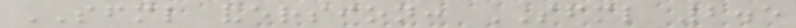SFML version: SFML 2.5
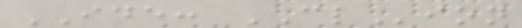IDE: CLion
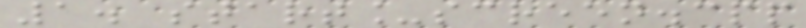1. start_screen.cpp
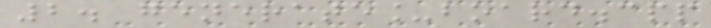2. generate_board.cpp
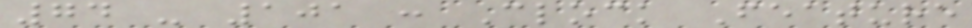74 - 101 : Clock Feature
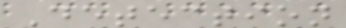Detection
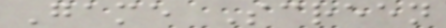Game Screen
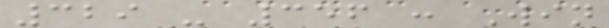329 - 356 : Win
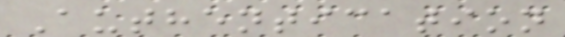Authentication
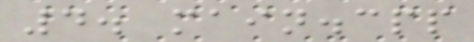4. main.cpp
